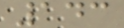143
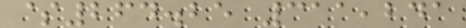$264.25 311,241
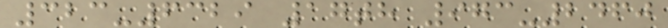323-6329 17th 973-2460
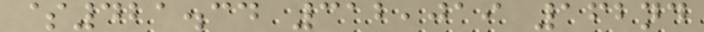$421.34 312,019 162nd
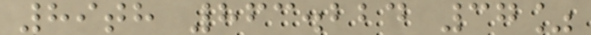89th 863.224 37%
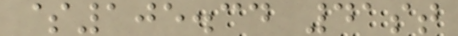$105.34 41st
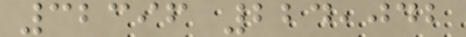32396 224,042
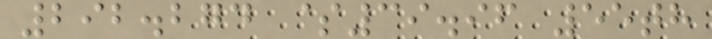292.274 $39.96 55th
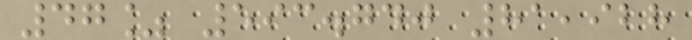47% 593.740 81,928
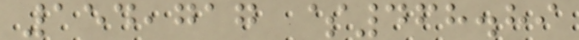154,717 $468.89
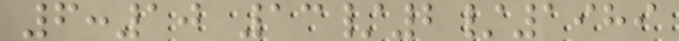6:10 13/2/1989
